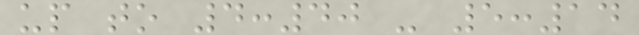up to 4:40 - 5:14
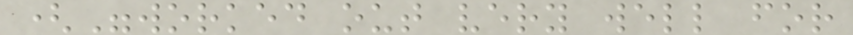("worked out very well for
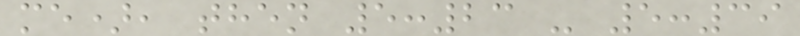me), then 5:23 - 5:39
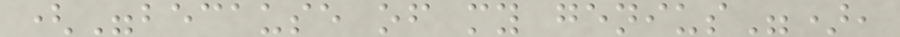("because of my genius"),
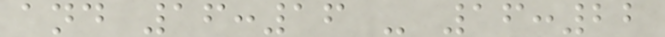and 16:16 - 16:22
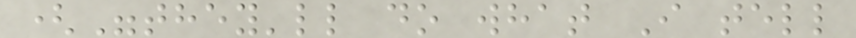("they'll do what I tell
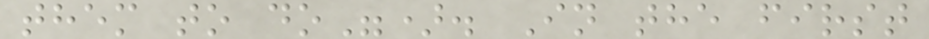them to do"). In the first
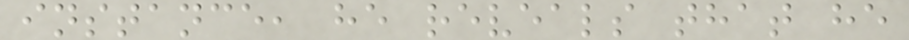instance, he reveals that he
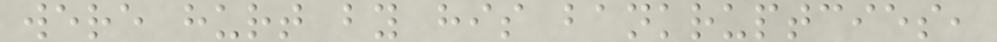were hurt by his bankruptcies,
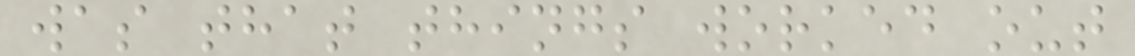was that things worked out
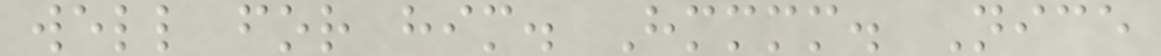well for him. Hmmmm. Nice
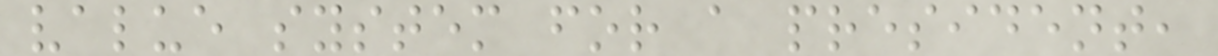value system for a president,
